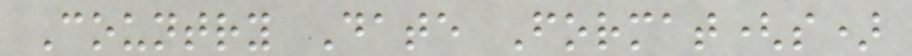Country Date Format(s)
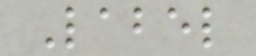Label
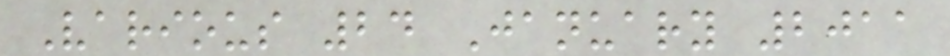Various 24 January 2011
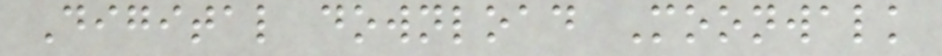Digital download Moonwalk
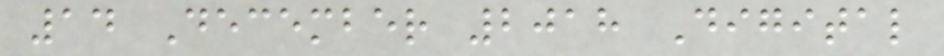14 December 2018 Digital
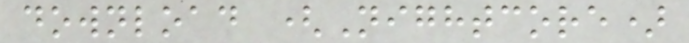download (Nightcore)
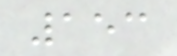153
